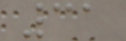31
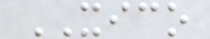XICO
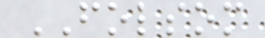FOLSOM
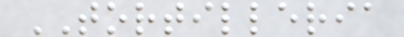TORTILLERIA
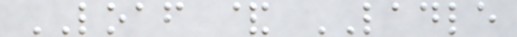LOAF & LADLE
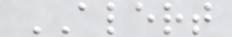ALERT
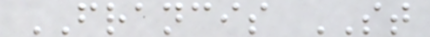FRANCIS ST
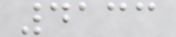4133
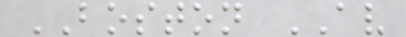BOSTON AV
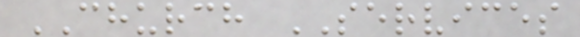CHURCH SERVICES
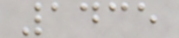1435
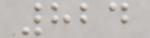824
